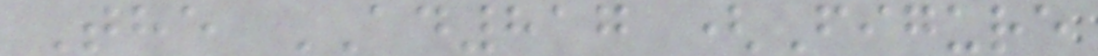The AD817 (Figure
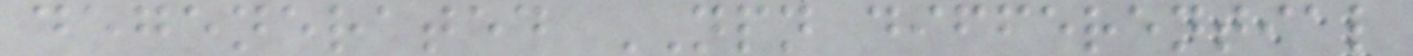degenerated NPN differential
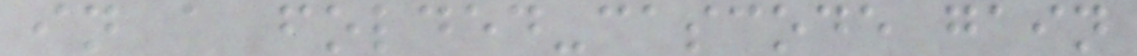in a folded-cascode gain
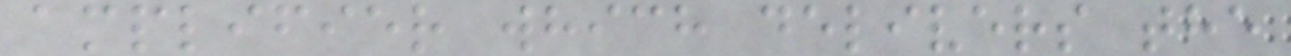amplifier which delivers the
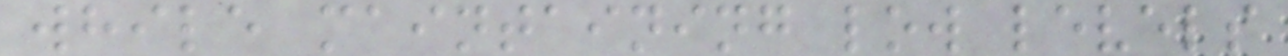while maintaining low levels
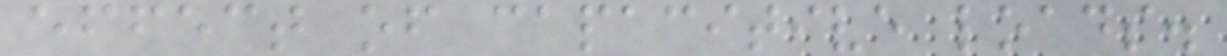effect of capacitive loads.
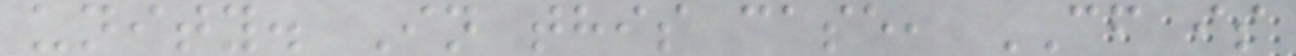unity. In this case, CF is
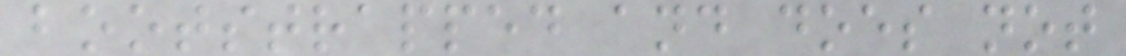bootstrapped and does not
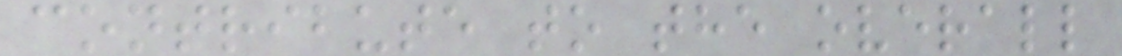contribute to the overall
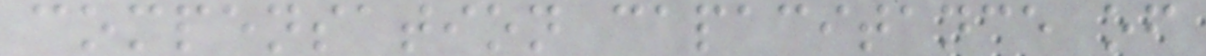compensation capacitance of
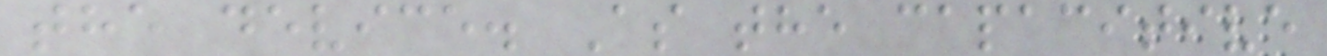the device. As the capacitive
